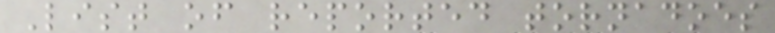List of reported tornadoes
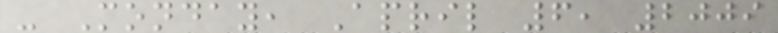- Monday, April 6, 2009
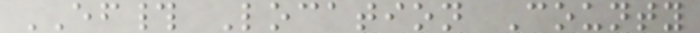EF# Location County
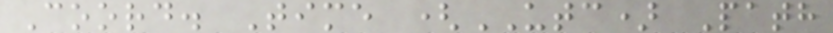Coord. Time (UTC) Path
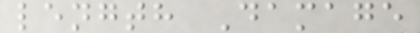length Damage
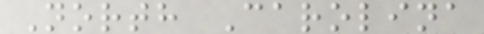North Carolina
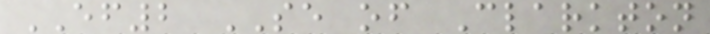EF2 SE of Clarkton
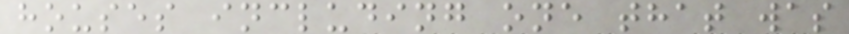houses including one that was
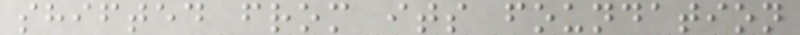shifted from its foundation
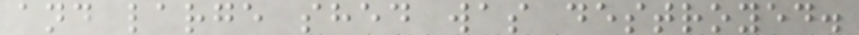and large shed was destroyed.
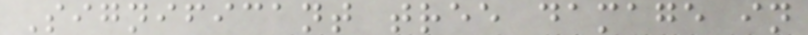Significant tree damage in
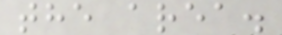the area.
